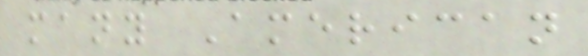many American
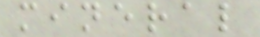mineral
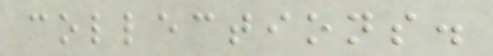collections.
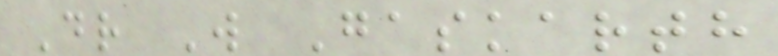Dr W Gaskarth
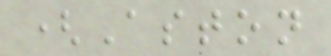(Aston
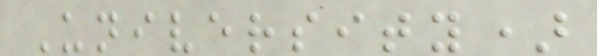University)
